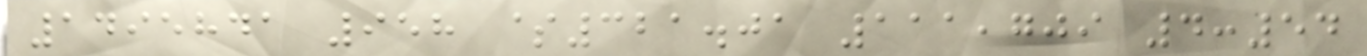1495841 958 $321.01 111,709 4:54
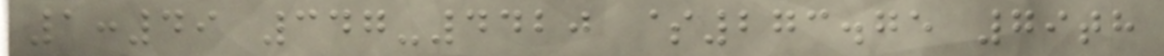1:49 347-4420 $273.75 79th
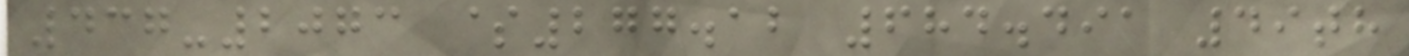437-2073 $277.12 684.491 49th
